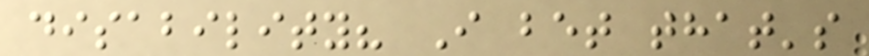disability? I bet that's
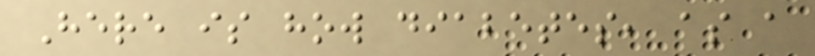Here is how diabetes, as a
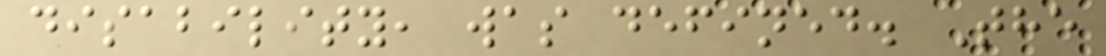disability, was defined. The
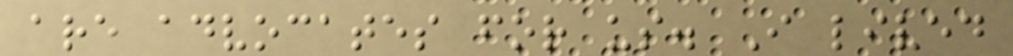are advocates for us. I lived
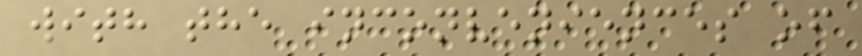with the inconveniences of
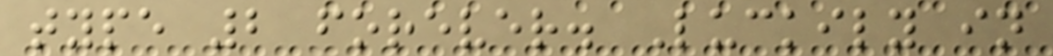type 2 forever. Luckily in
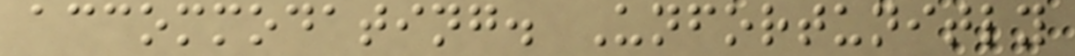accommodating. Unfortunitly
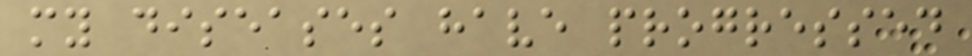my diseases have progressed
